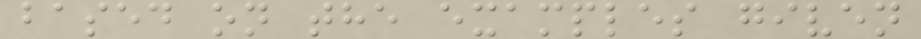based on the examples given
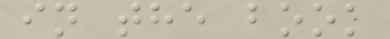in the book
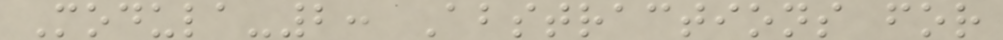Modula-2: Abstractions for
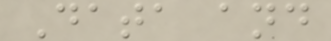Data and
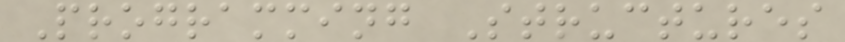Programming Structures
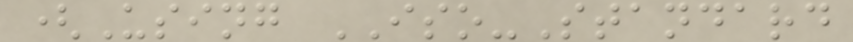(Using ISO-Standard
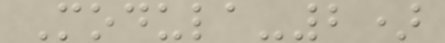Modula-2)
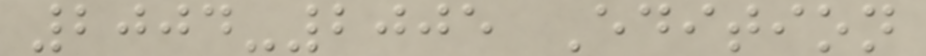2004-2005 Edition
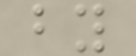by
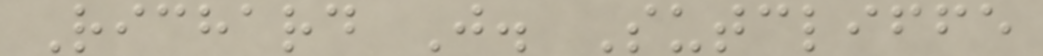Richard J. Sutcliffe
